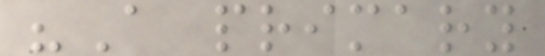"A primary
